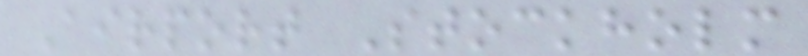Airport Stockholm
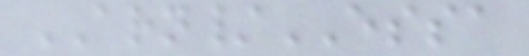ARN/ESSA
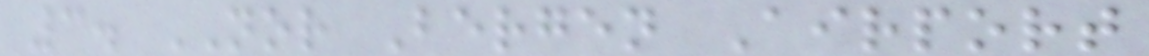3. NOR Bergen Airport
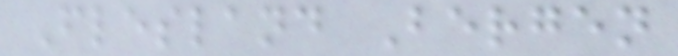Flesland Bergen
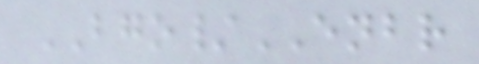BGO/ENBR
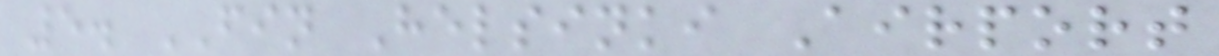5. FIN Helsinki Airport
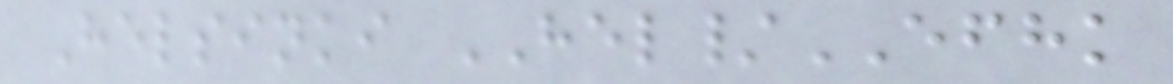Helsinki HEL/EFHK
